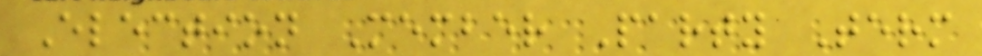Election Member Party Term
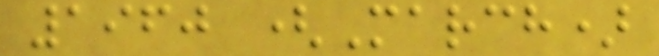1960 (March)
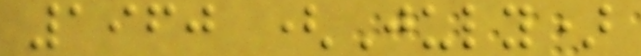1960 (July)
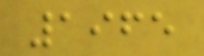1965
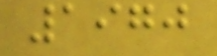1970
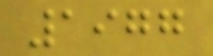1977
